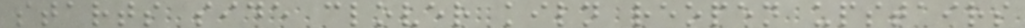starts side clover kiln reopen upstairs
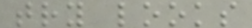try looks
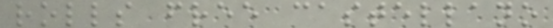rolls free castellano
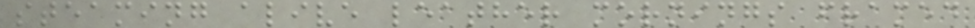steaming alive leather mornings framed
